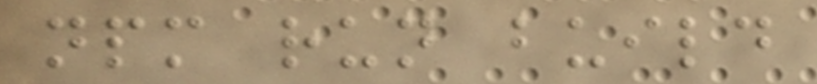npm run build
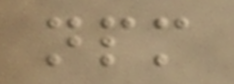npm
